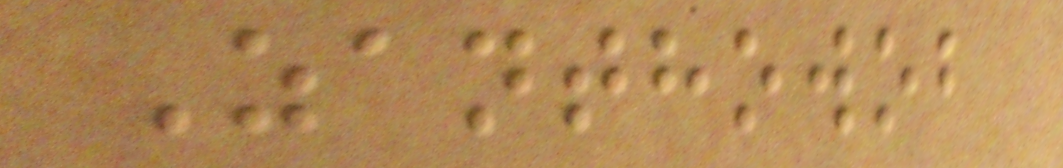Zanthowob
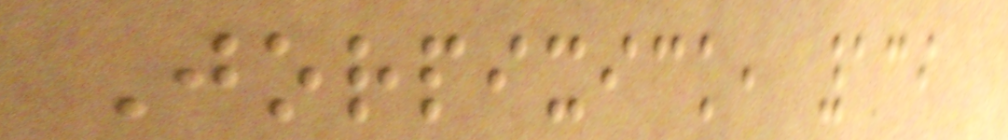Jorpixick, 139
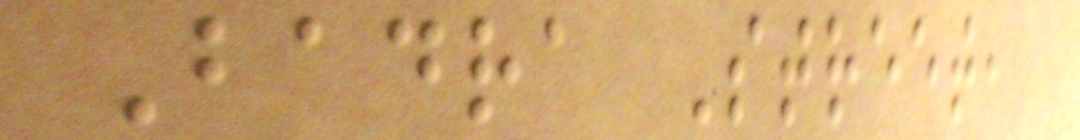Badra Street,
